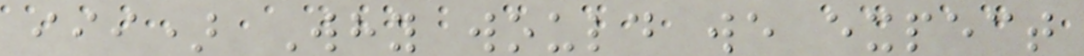iii) Why would we expect
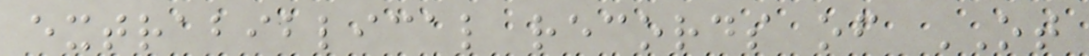extrabiblical records of OT
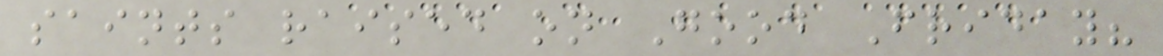saints raised on Good Friday?
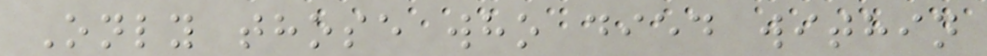Only those who died within
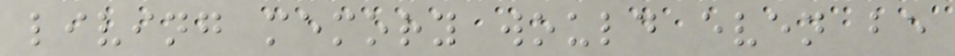living memory would even be
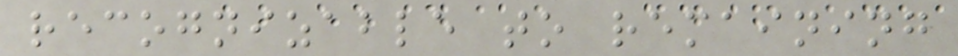recognizable to remaining
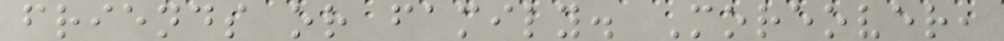friends or family. Moreover,
